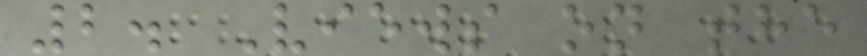2. Views on the
